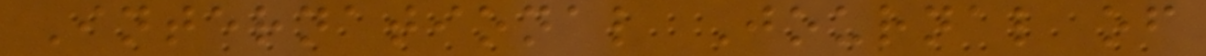International Journal of
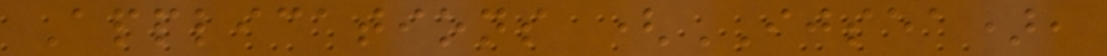Applications (IJSEA),
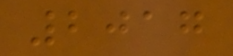2017
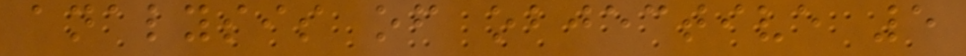analysis of objective 5
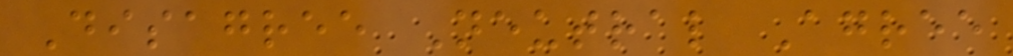Disagree Neutral Agree
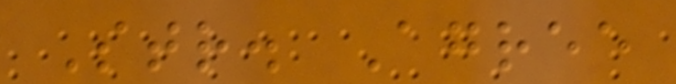Str. Agree
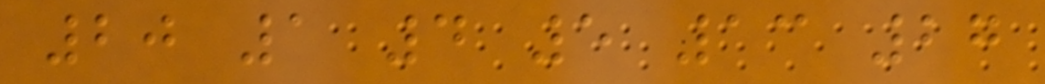20 1 4 5 13 27
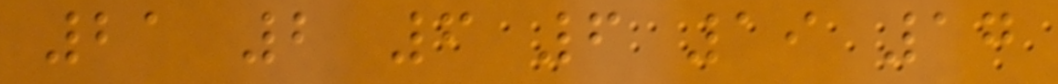21 2 6 6 19 17
